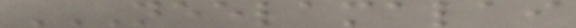NEELAMALAI
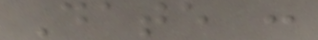Date :
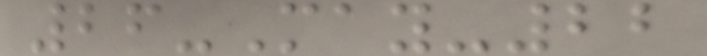26-May-22
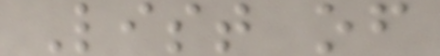List of
